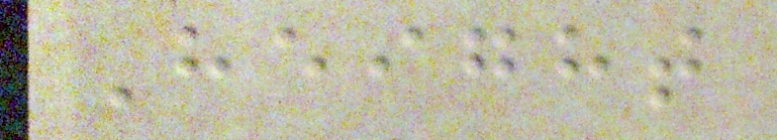Height
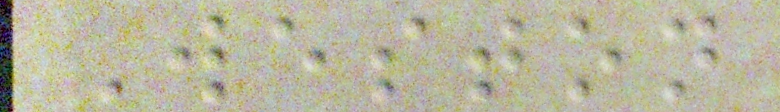Weston
